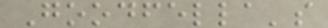Goodfella's
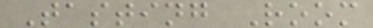Tasting Room
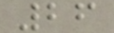26
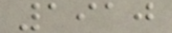1910
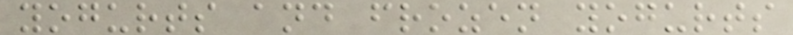yogurts and frozen yogurts
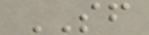SF
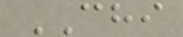CHI
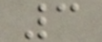3
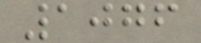1076
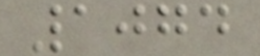1074
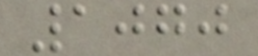1070
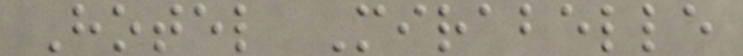Hotel Mirabelle
